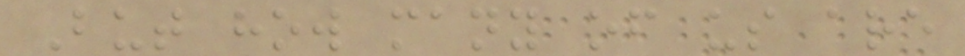But how many of us are
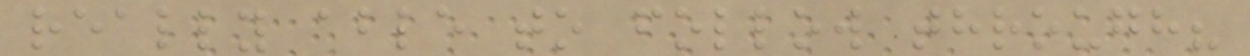really able to follow through?
